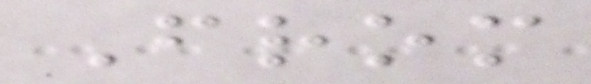From
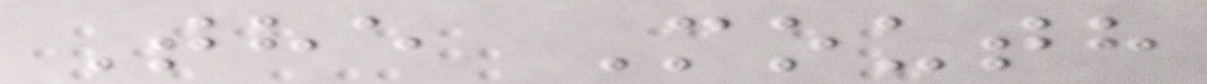The Mouth
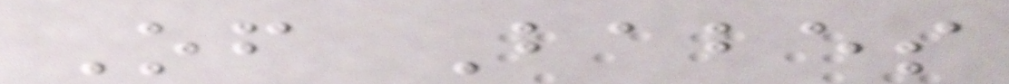Of Babes
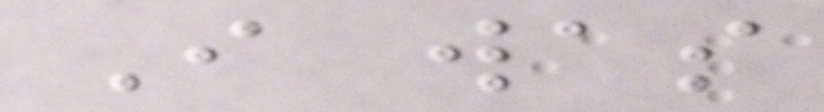I was
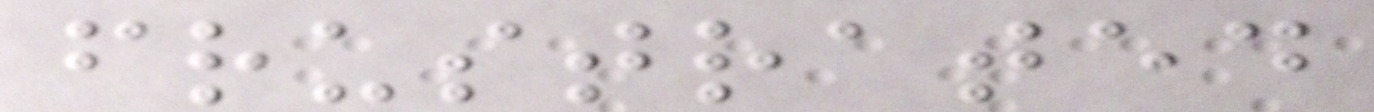frustrated
